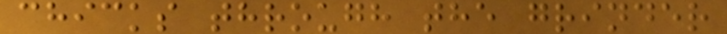chicks through the grinder
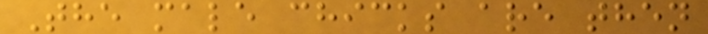The male chicks are then
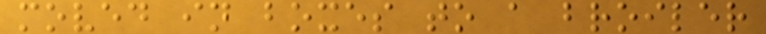moved in boxes to a broiler
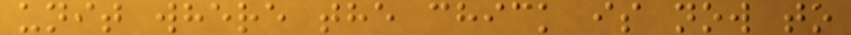unit where the chick is now to
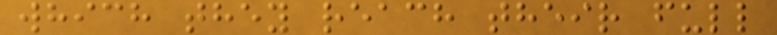which they reach their full
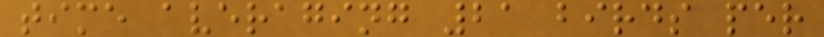time averaging 21 birds per
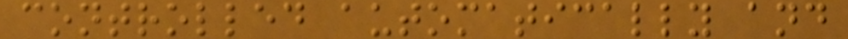controlled automatically and
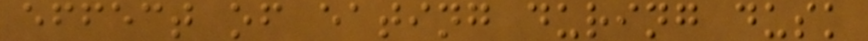effect of eating during dusk
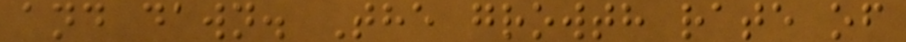and dawn. The growth rate of
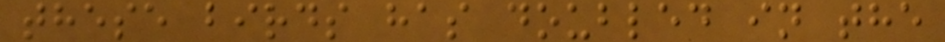these birds has doubled in the
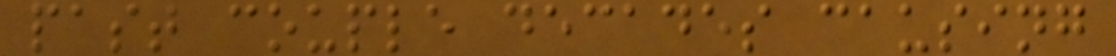past couple decades causing
